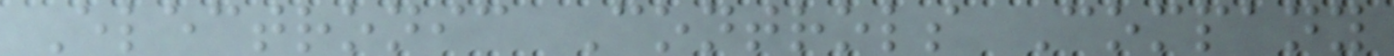Electronic Controls Company
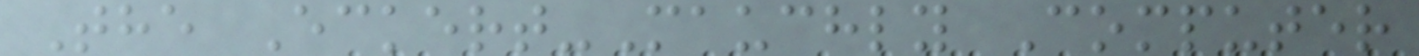The Eckert-Mauchly Computer
